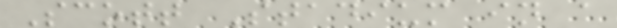Scott Stadium in a
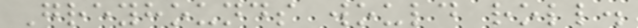Greyhounds would roll.
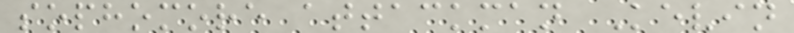sophomore attackman Kevin
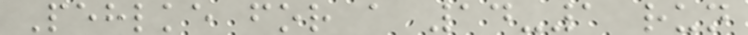Pehlke for a 14-1 run
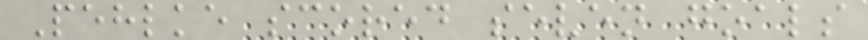Pehlke scored seven goals
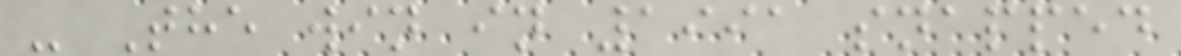- The win in 1991 snapped
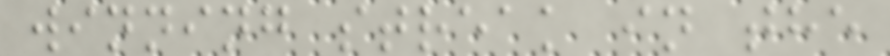winning streak in the
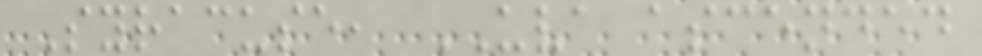Syracuse, UVA ascended
